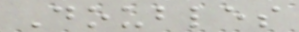Doubles
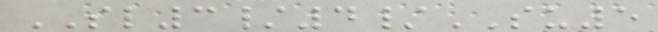SL3/4/SU5
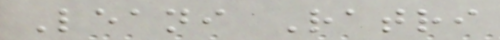Leani Ratri
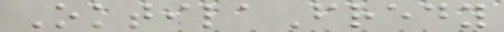OktilaFredy
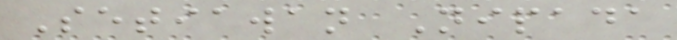Setiawan Nipada
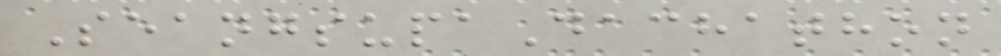SeangsupaDachathon
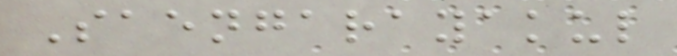Saengarayakul
